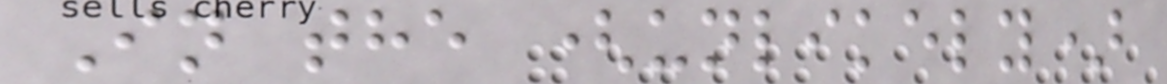In the (unlikely)
